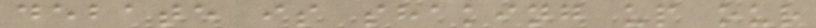debate is shaking up our
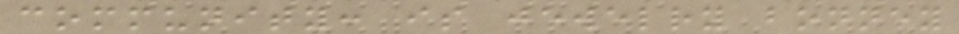community: is jewelry bonney
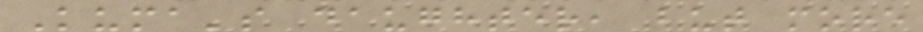Kuma's daughter, but more
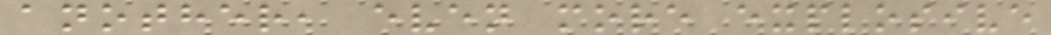another, even more explosive
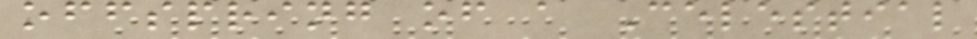offspring of a Celestial
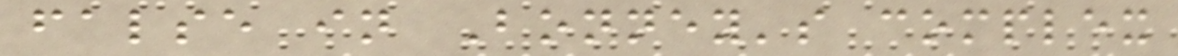false in Bonney's complex
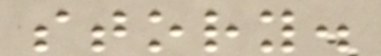story.
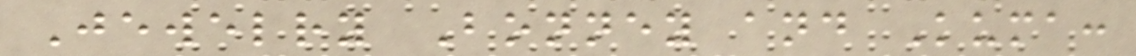Jewelry Bonney and Kuma:
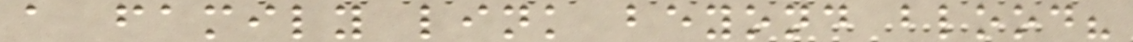a family link beyond blood?
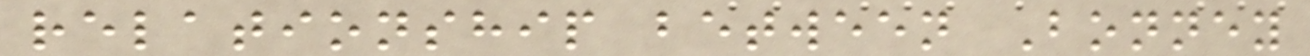relationship between Bonney
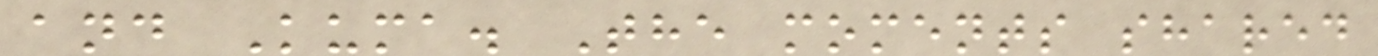and Kuma. The moments shared
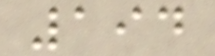194
